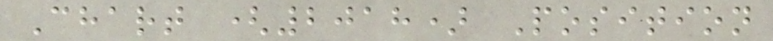Chart (2018) Position
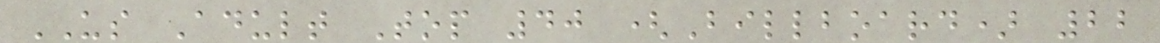US Adult Top 40 (Billboard) 22
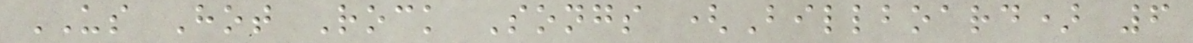US Hot Rock Songs (Billboard) 6
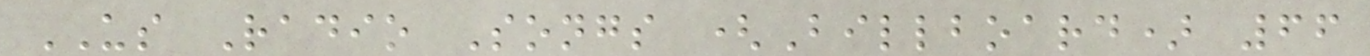US Radio Songs (Billboard) 66
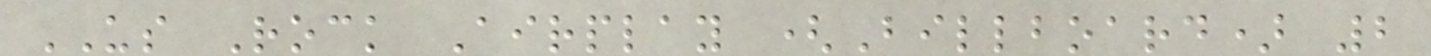US Rock Airplay (Billboard) 2
